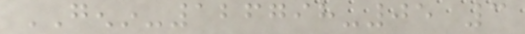GENIN-126798-05 3
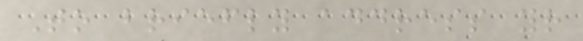To briefly address your
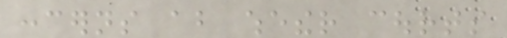concerns about whether courts
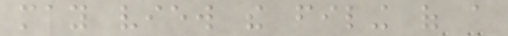may view the filing of a
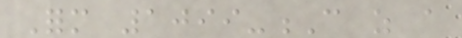Form 1099-C as a
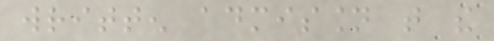written admission that the
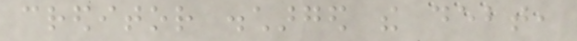creditor discharged the debt,
